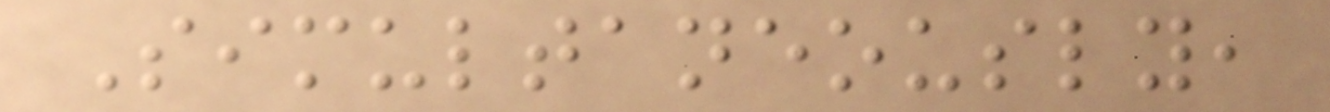Simultaneously,
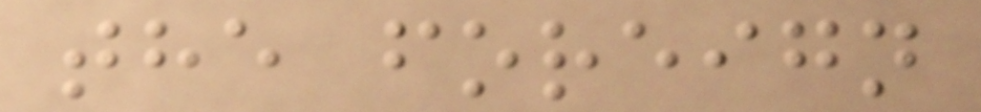the foreign
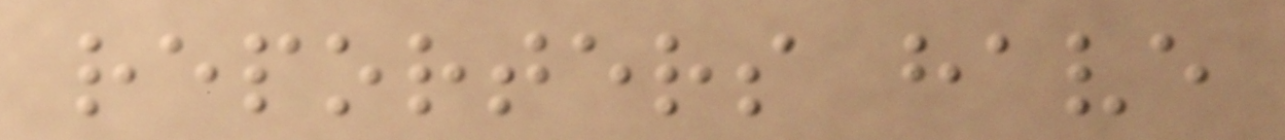reporters have
